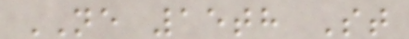NE 15th St
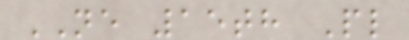NE 15th Pl
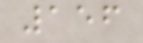156
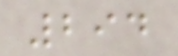294
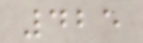425
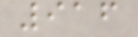916
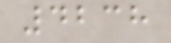4238
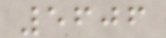5606
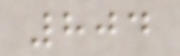804
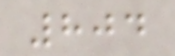804
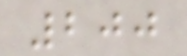200
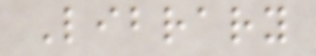Library
